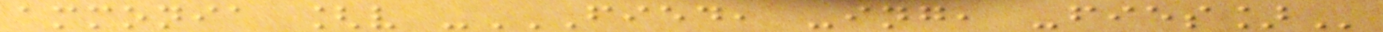ammonia [v -FIED, -ING, -FIES]
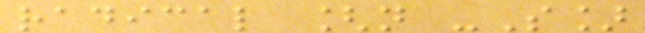radical [n -S]
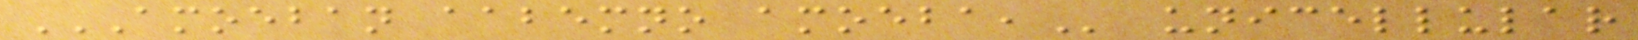AMOEBAN AABEMNO AMOEBA, unicellular
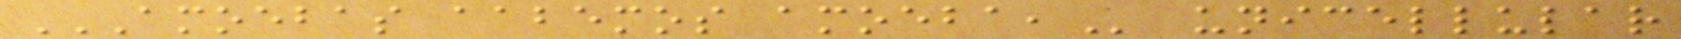AMOEBAS AABEMOS AMOEBA, unicellular
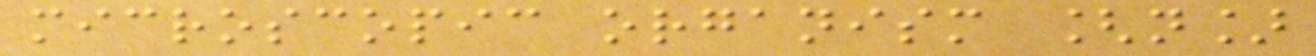microscopic organism [n]
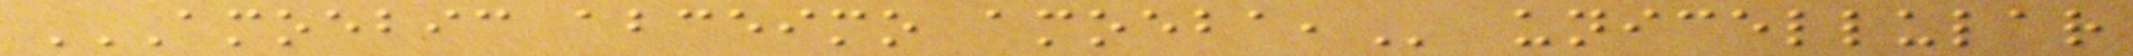AMOEBIC ABCEIMO AMOEBA, unicellular
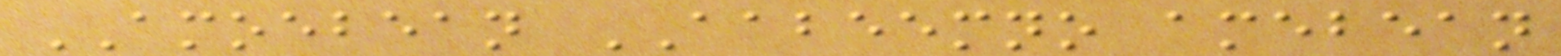AMOEBEAN AABEEMNO amebean
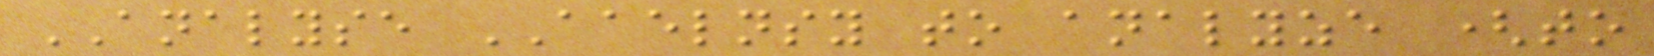ANALYSE AAELNSY to analyze (to
